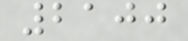2100
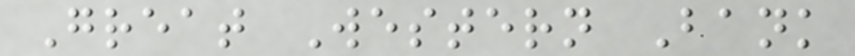Great Western Bank
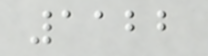1122
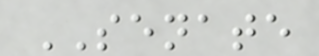SENATE
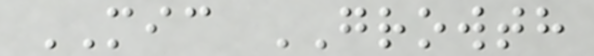MIC GROWTH
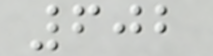602
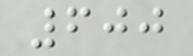600
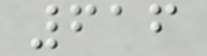616
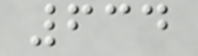634
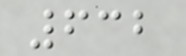632
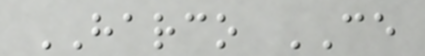HARCO CE
